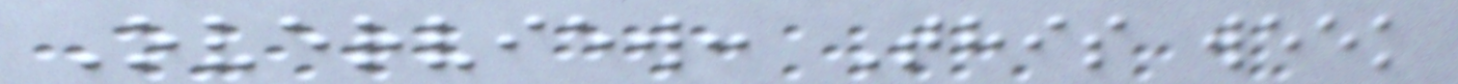Overview: This week
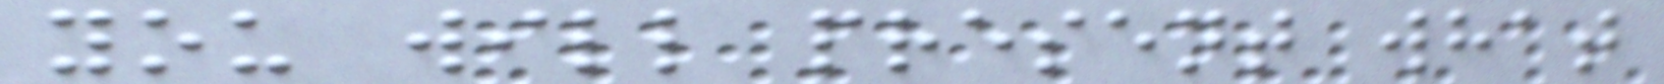you will present what
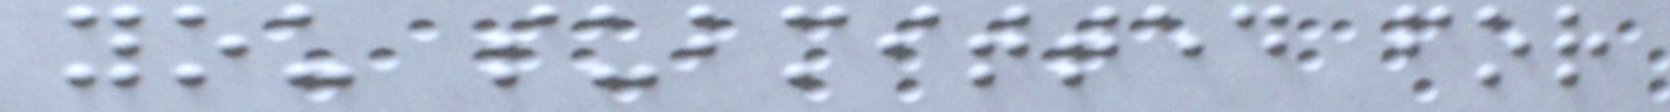you submitted for
